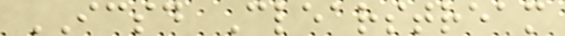ICSD Clearstream
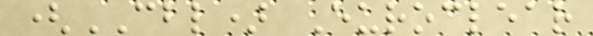(CBL) Euroclear
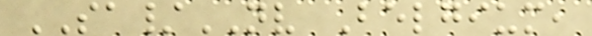SA/NV Belgium,
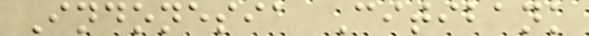Indonesia Citibank
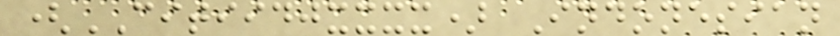(CITIIDJXXXX) Indonesian
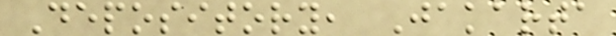Depository, Jakarta
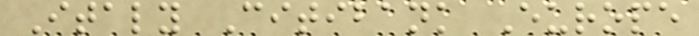Italy Citibank Europe
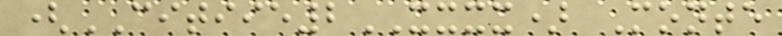(CITIIE2XXXX) Monte
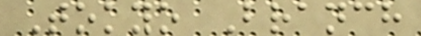Tokyo Branch
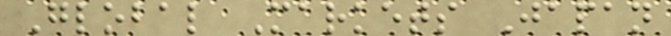Global Markets Japan
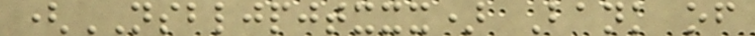(NSBLJPJTXXX) Bank of
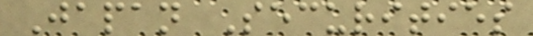Japan Securities
